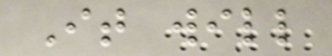It will
